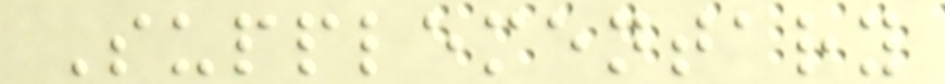Supplementary
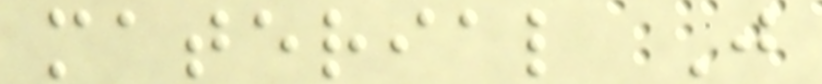material J
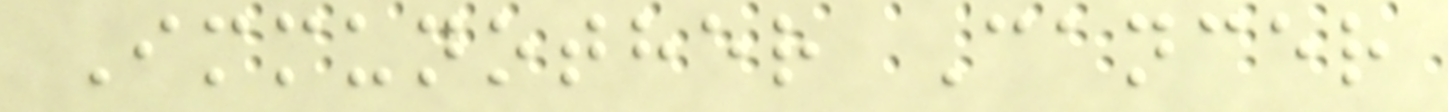Immunother Cancer
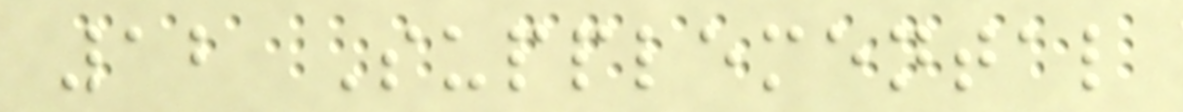12 Supplemental
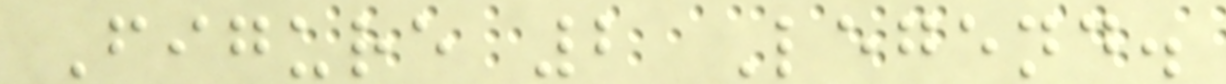Figure 2 Legend.
